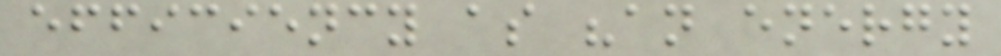efficiency as "an energy
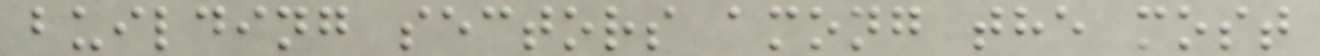building sectors among the most
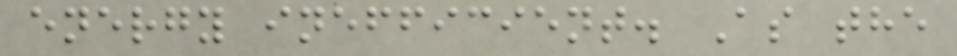energy inefficient. As the
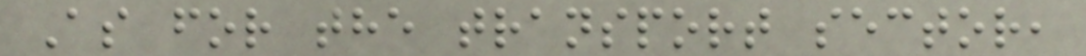As for the transport sector,
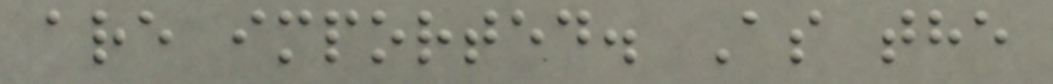are imported. As the
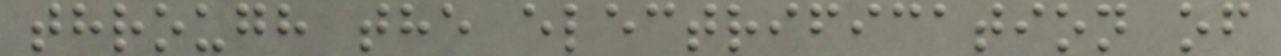through the electrification of
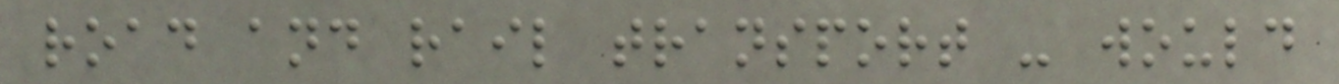road and rail transport - would
